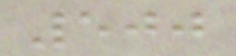500
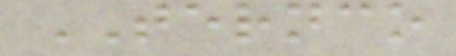TERNCO
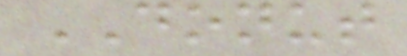DONUT
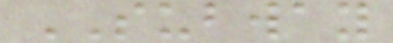SUBWAY
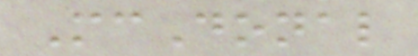McDonal
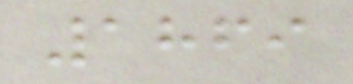1869
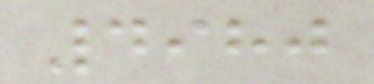4980
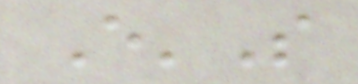E'S
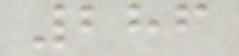286
